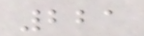221
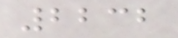2232
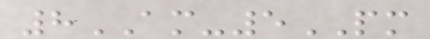8AM-5PM
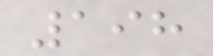198
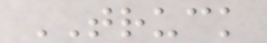TRUCK
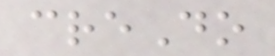creDo
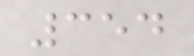354
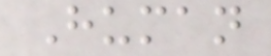Human
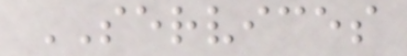SERVICES
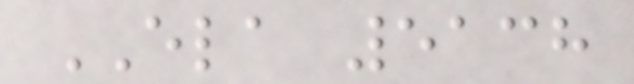ELA 5138
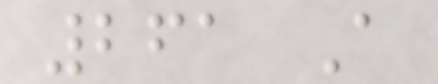261 A
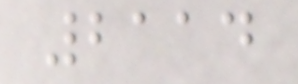2114
